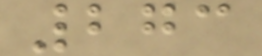273
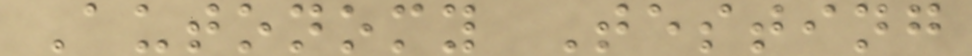Autonomy Testing
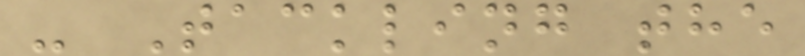- Tackling the
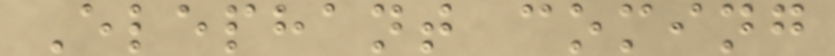Elephant coming
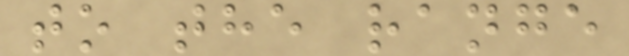to the range
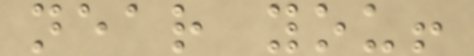near you!
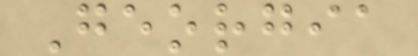Georgia
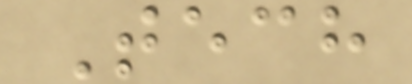Tech
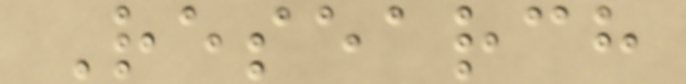Research
